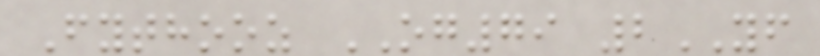Fythooz OG79 2YF
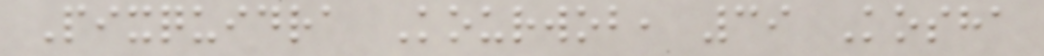Pixquidra Kourwob, 39 Kosha
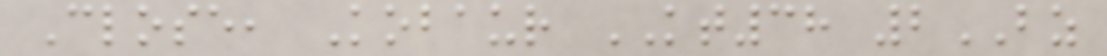Close, Kobaur KT38 2BZ
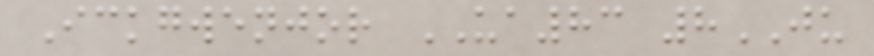Ickgwenjor UA83 8JU
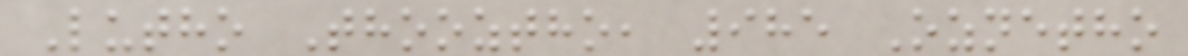Lutho Thooztho, 985 Oznetho
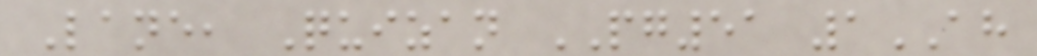Lane, Quizan PG51 1AH
